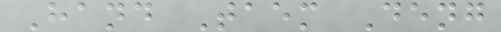Hand Taem Deng
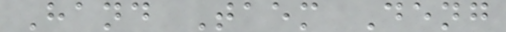Hand Taem Deng
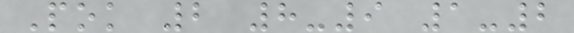Pok 2 8-9 1-2
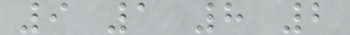9 1 8 2
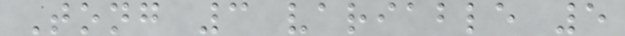Tong 3 variable 5
